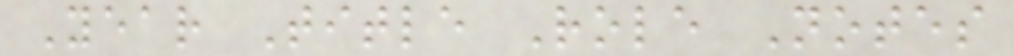Year Title Role Notes
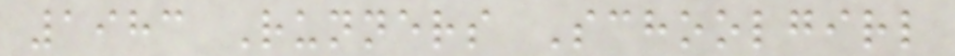1983 Runners Schoolgirl
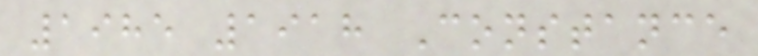1985 1918 Constance
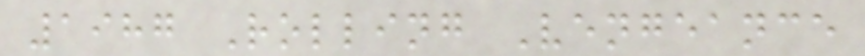1987 Rolling Vengeance
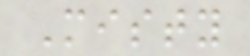Misty
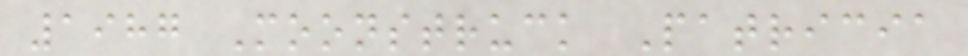1987 Moonstruck Patricia
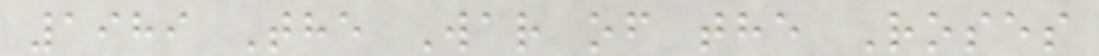1989 The War of the Roses
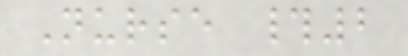Nurse #2
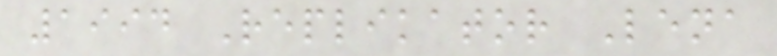1994 Replikator Lena
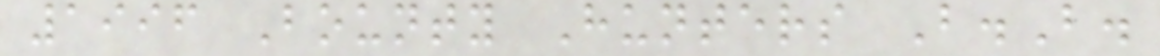1996 Bounty Hunters B.B.
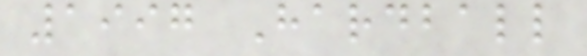1997 Hardball
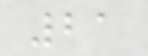21
